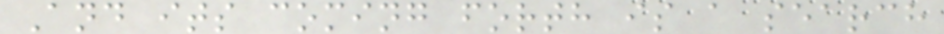And its coming forth is a search
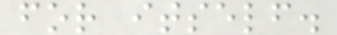for itself.
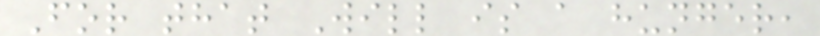For that Will is a hunger,
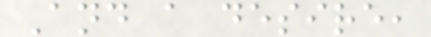And a desire,
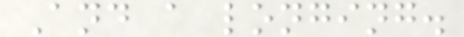And a longing.
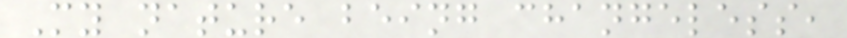My nature being changeless,
